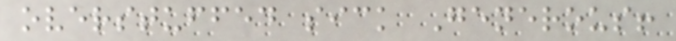overstuffed sick Generous!
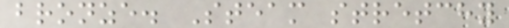bronze. Steam stretchy
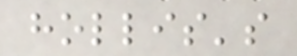hollis's
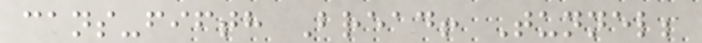cans-fifth Bread! Tunnel;
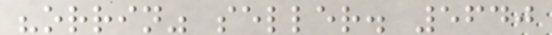"orrin" seller. 5640
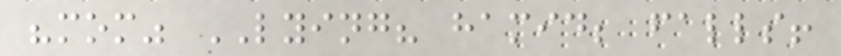"mom" LYING? hamid; falls!
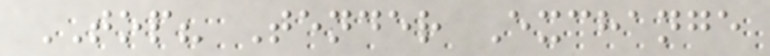TOP? Tender Exchange
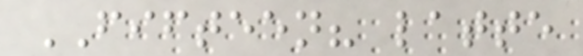FIFTEEN? latte
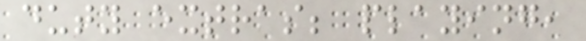duty extras; playing,
